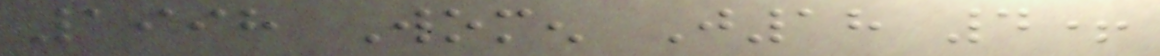1998 Women J18 4+
